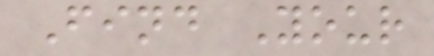Find Your
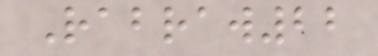Rabraw22
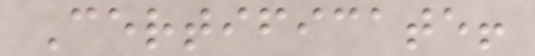Certificate!
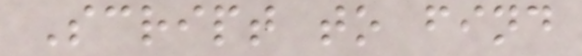Script to find
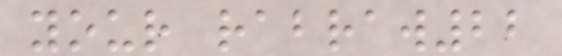your rabraw22
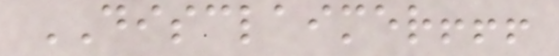DISCLAIMER!!!
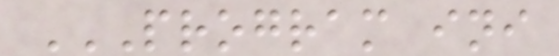PROGRAM INI
